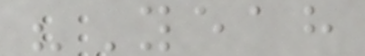"Yeah
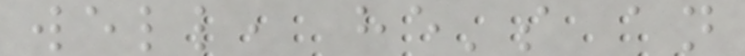well, he's an
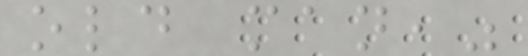old man,"
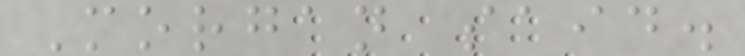Morgan said.
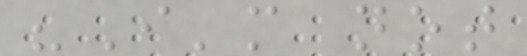"I'm not
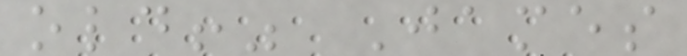old!" James
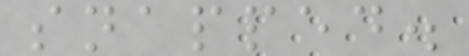snapped.
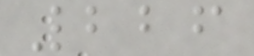226
